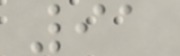91
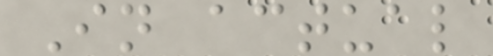In actual
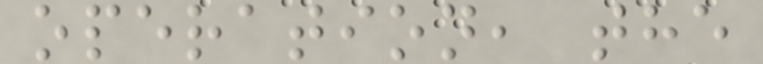operation, the
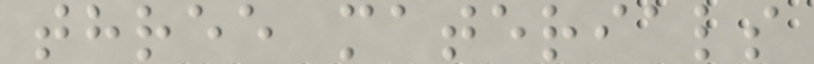three materials
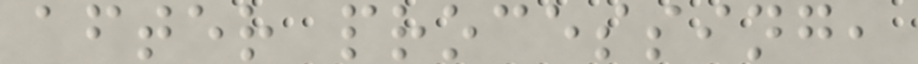after processing,
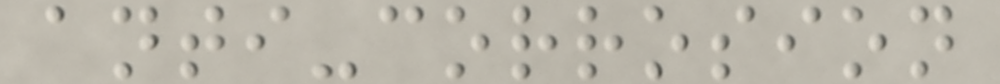anti-corrosion
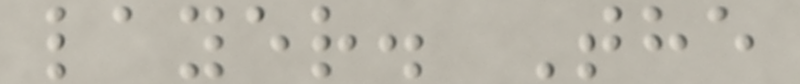layer. The
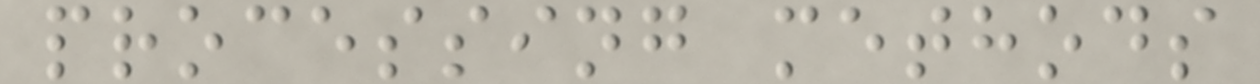processing methods
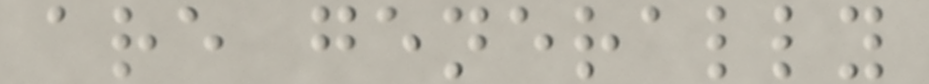are generally
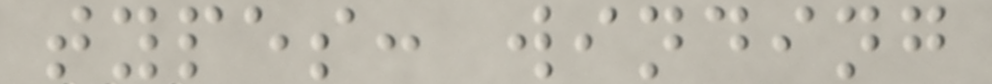types: winding
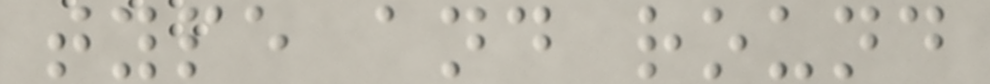type and round
